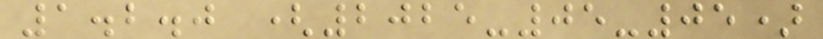1.2.0 (2025-05-05)
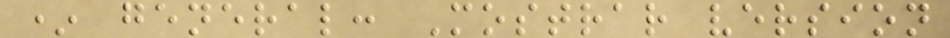* general: Mostrar version
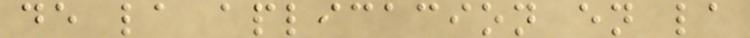de la aplicacion en la
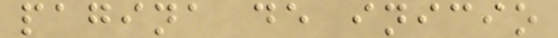pagina de inicio
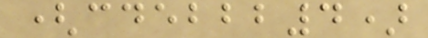(cdebbb4)
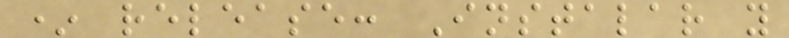* release: Instalar y
